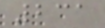231
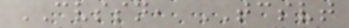CVSSN, TCSVT
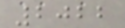2022
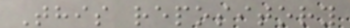This repository
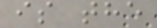is the
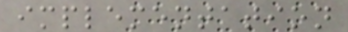implementation
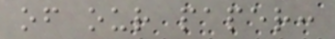of our paper:
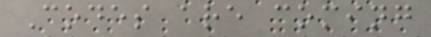Codes are coming
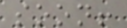soon!
